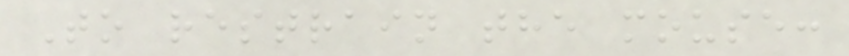To restrain the mouse:
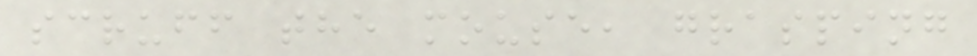scruff the mouse, grasping
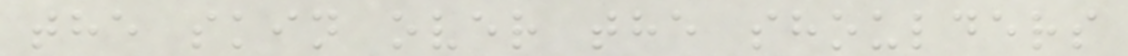the skin over the shoulders
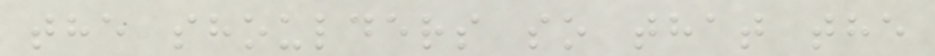the shoulders so that the
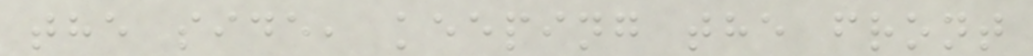the side, keeping the front
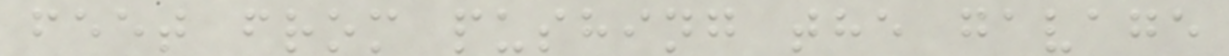feet from pushing the gavage
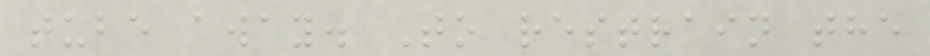tube away. To restrain the
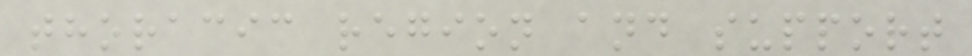thoracic region and support
